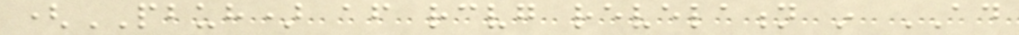(PBUH) after receiving revelation in AD
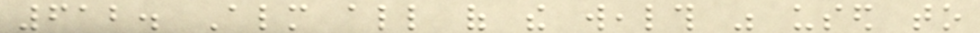612. Almost all of the wealth was used to
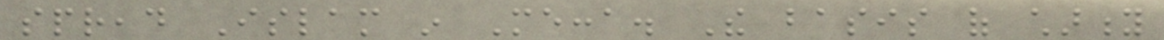spread Islam in Mecca. The basis of charity
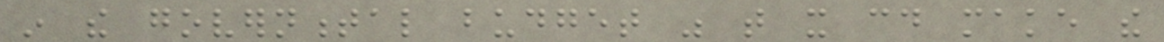in the governmental budget was that it could make the
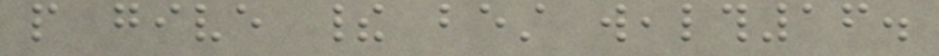people give their best wealth16.
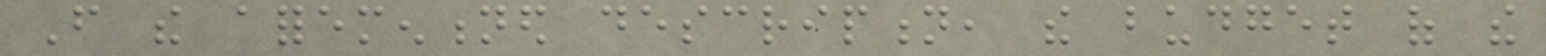From the aforementioned description, the budget of the
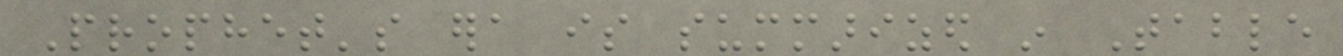Prophet's era is summarized in Table
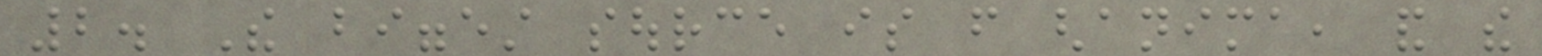2. The biggest source is from ghanima, and the
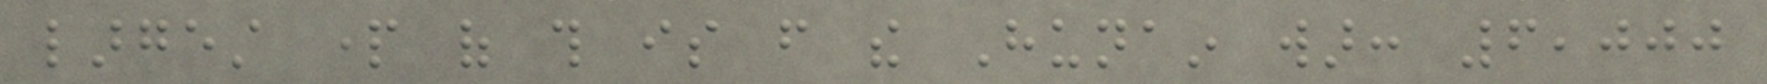largest part of this is from the Hunain war: 6,000
